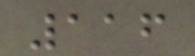116
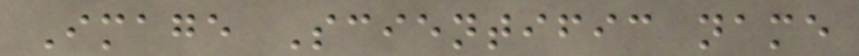Image Scientific name
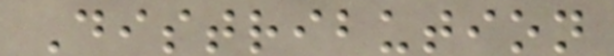Distribution
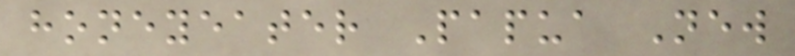honeyeater Papua New
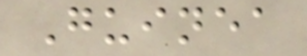Guinea
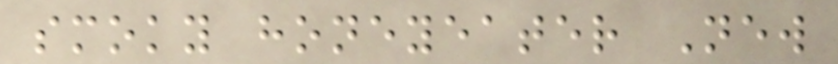smoky honeyeater New
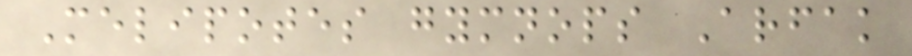Melipotes gymnops Arfak
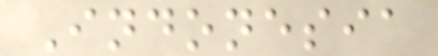Indonesia
